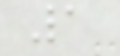1
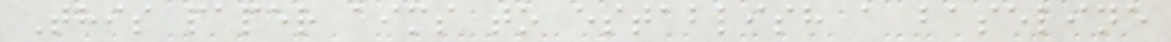This paper aims to establish a baseline
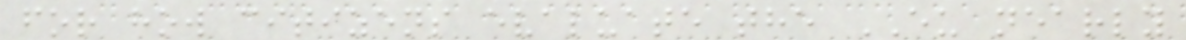for how citizens evaluate the EU nearly
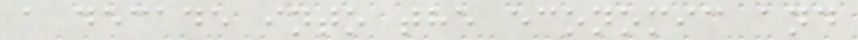a decade into the economic and
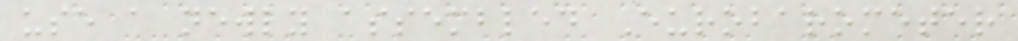use a newly assembled Eurobarometer
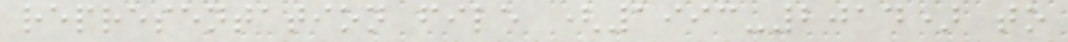representation file (1993-2014) to
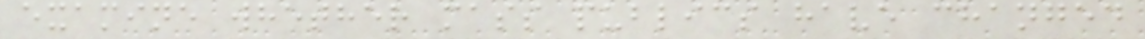examine whether mass publics have changed
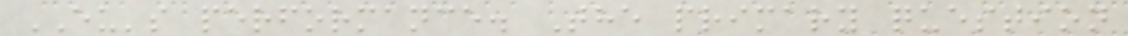EU's performance. The primary question
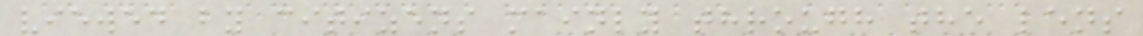viewed by citizens mainly through the lens
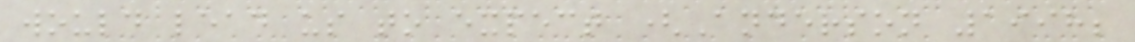would lead us to expect (Anderson 1998;
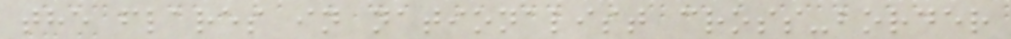the flares in nationalist cross-border
